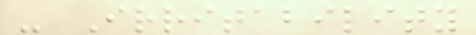- Irritability
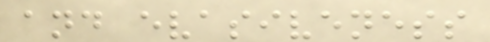and evasiveness
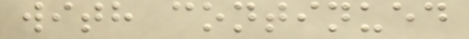with continued
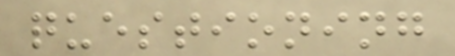questioning
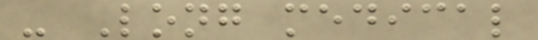- Long medical
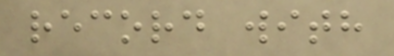record with
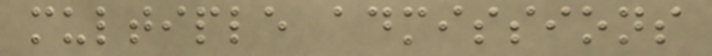multiple admissions
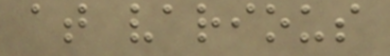at various
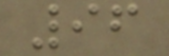96
